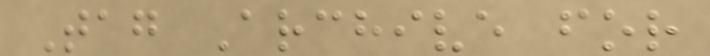Tag Archive for
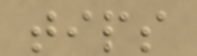tips
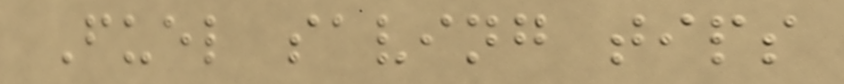Fuel saving tips
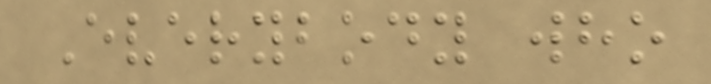Everybody who
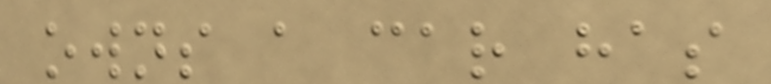owns a car has
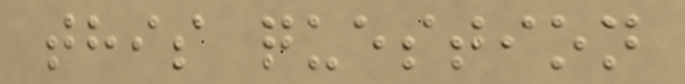this question
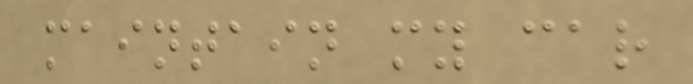maintain my car
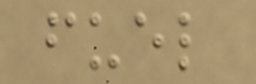fuel
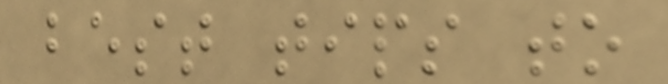best tips to
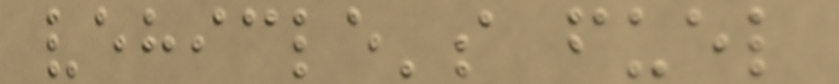vehicle's fuel
